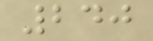240
